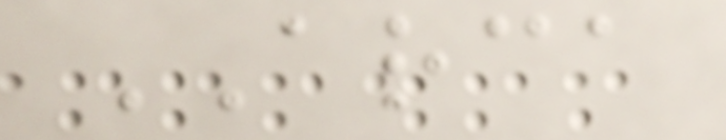ARCA
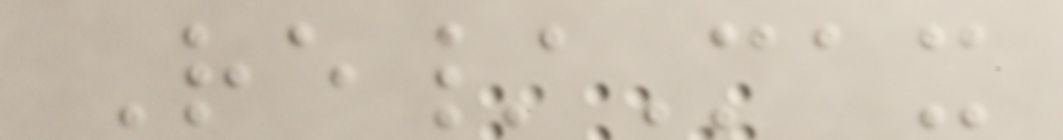Re/Max
